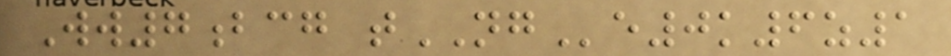Ww7bcg tNGe0k6z1
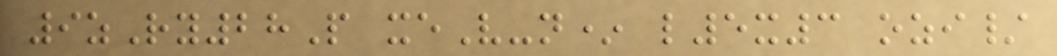9zRy28P xeV-n* l5x3 ozi/
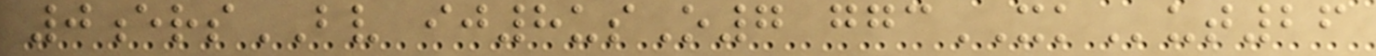0ersBV ij8usO7 ggcXKut26
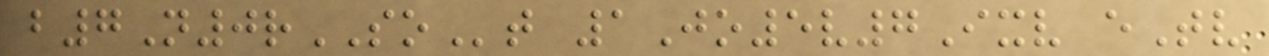b7N0rSOt 1Jo5v7Ixv eTv
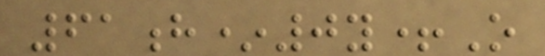61h*0y+O
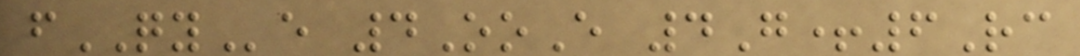fQYe 4OoE 4G+6Rc
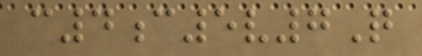c4c5v7Q
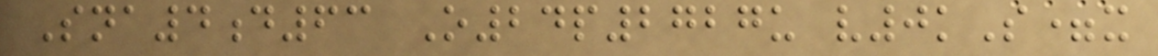Sna4d63 O24p2727u v0kS=x
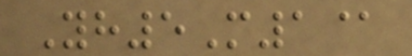Yh5M1@
